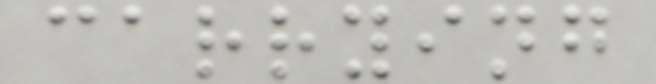carrying
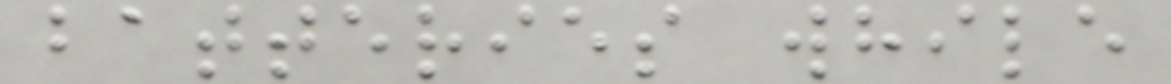batteries while
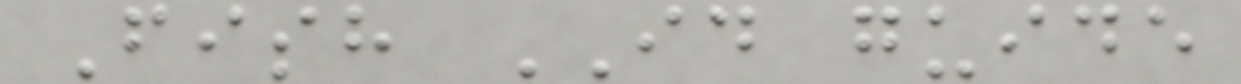Fish ID guide
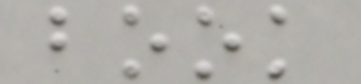book
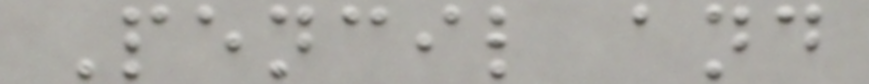Pencil and
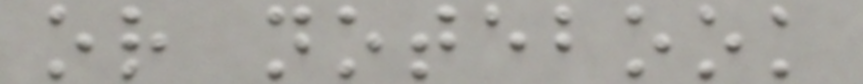or notebook
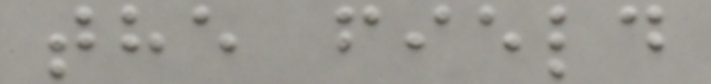the field
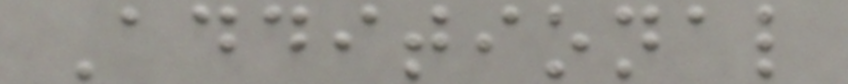Additional
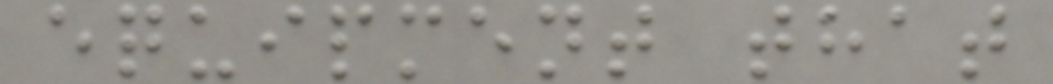equipment that
